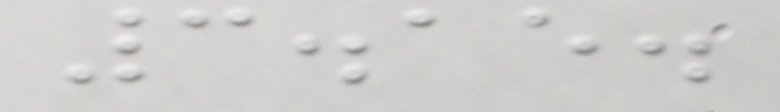3.15.
